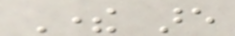There are
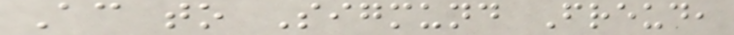According to Sigmund Freud,
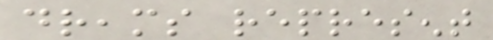dreams represent
